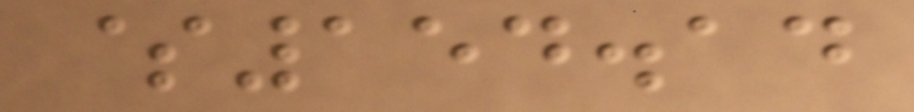$154.14
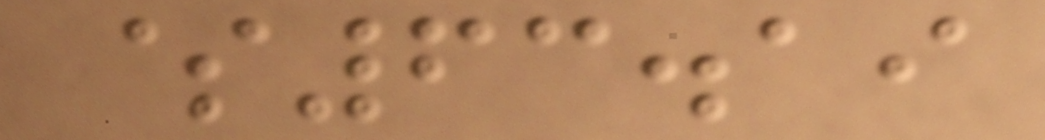$63.19
